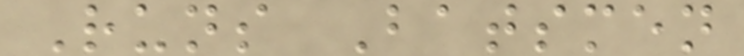Runs Batsmen
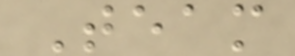Team
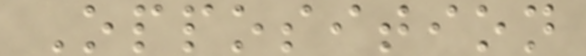Opposition
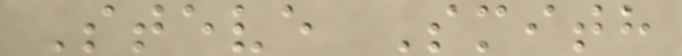Steve Smith
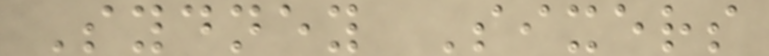Sydney Sixers
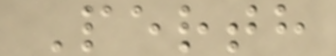Perth
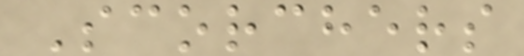Scorchers
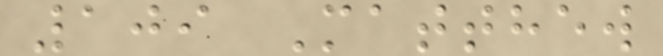109 Matthew
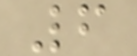6
